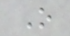O
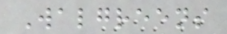Walgreens
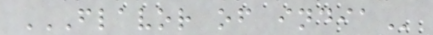FLAVOR OF INDIA
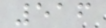516
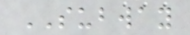SUBWAY
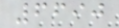6690
